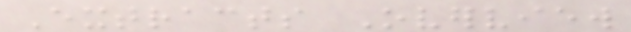Extracts Overview
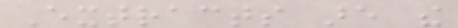Extracts are the
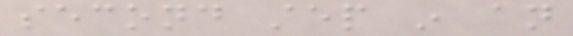second step in an
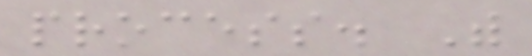process. With
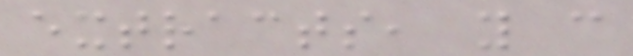extracts, you can
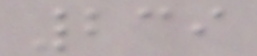239
